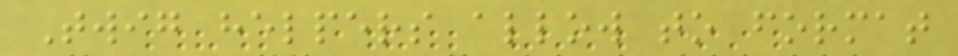Twig helpers allow to format
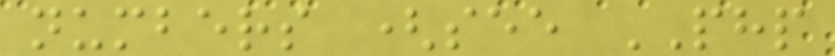numbers (see PHP
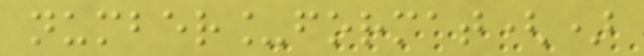number_format()
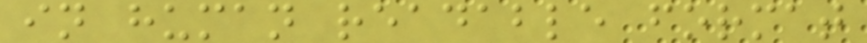in human readable format
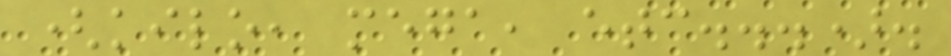(kilo, mega, etc...).
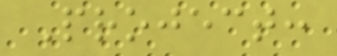Project:
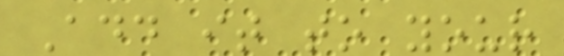Add it to your
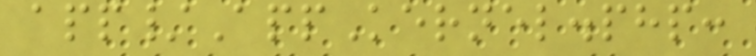app/AppKernel.php:
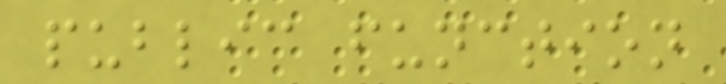public function
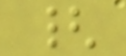{
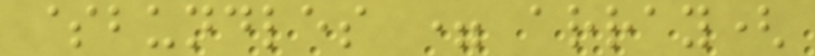$bundles = array(
